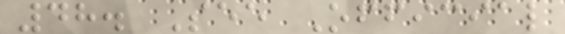48. See Official
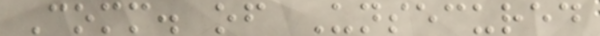Comm. of Unsecured
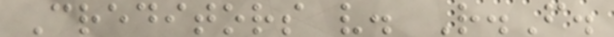Creditors v. R.F.
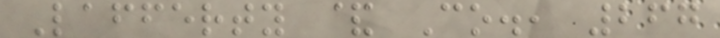Lafferty & Co., 267
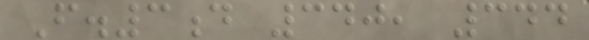F.3d 340, 344
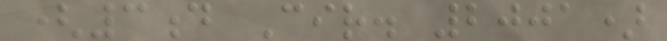(3d Cir. 2001)
